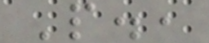P.,
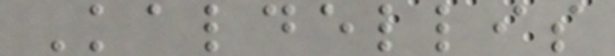Kaldellis
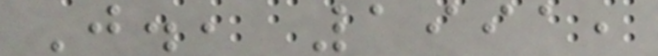J., 1991,
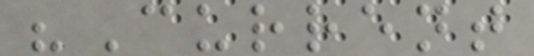"Current
